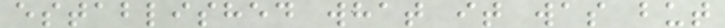established what it was but
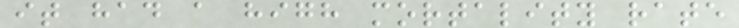it had a high mortality rate
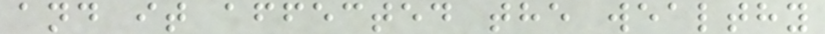and it affected the wealthy
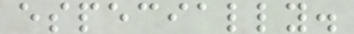especially.
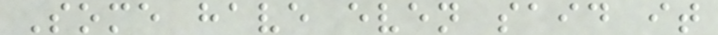Some have even said it
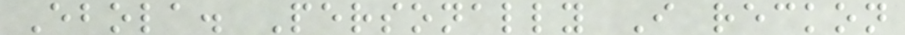Ebola. Personally I reckon
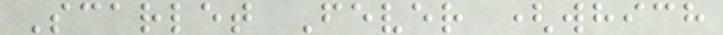Scarlet Fever (which
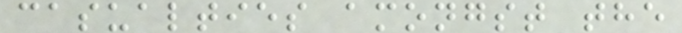casualties amongst the
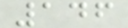146
